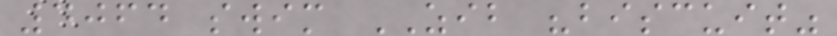4064 swim ZIB "biscuit"
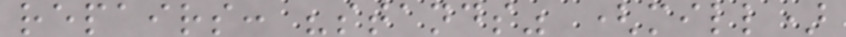repairs: "stands" (mill)
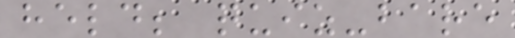held; quiz-bare
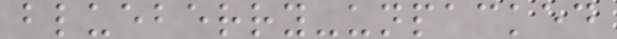blueberry-unpacked
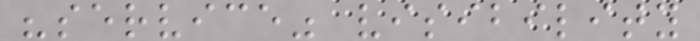"service" visibility
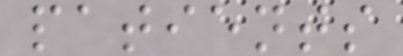patients
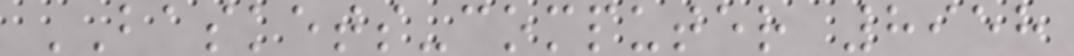BASKETS-computer 8958
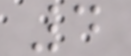4
